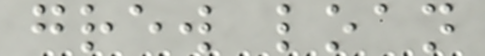grew loan
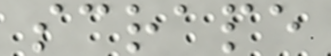scrape
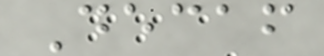Decaf
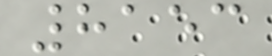8153
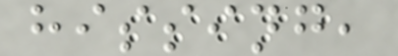hissing,
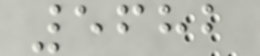5682
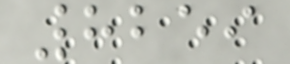8259
